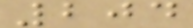204
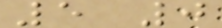5 0
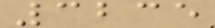3235
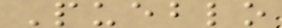Pueblo
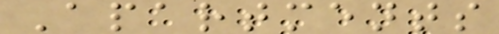Apartments
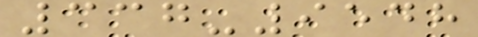337-9548
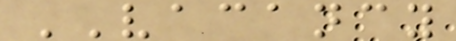VACANCY
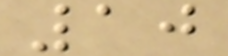10
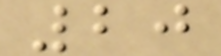20
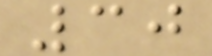30
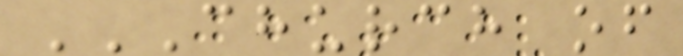CHURCH OF
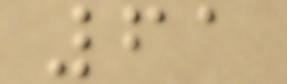61
